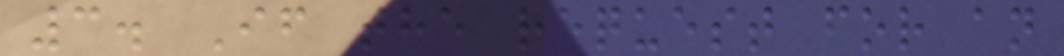3. If the request for an
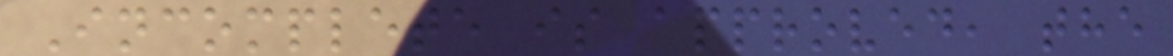Incomplete is approved, the
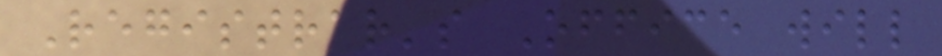Registrar's Office will
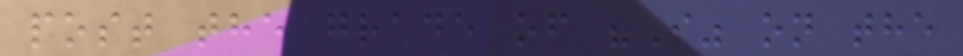post the grade of "I" on the
